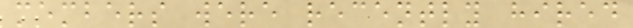members were recently hired
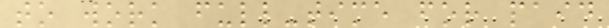to work full-time for paid
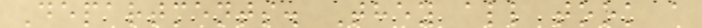Departments. They all took a
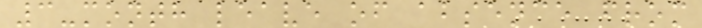3-month leave of absence from
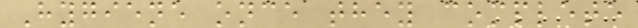Hygiene once they complete
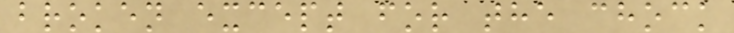broken except for the chock
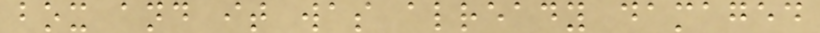box and it was already damaged
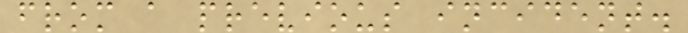from a previous incident.
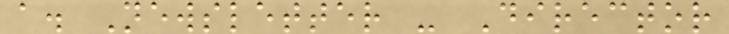a. Newsletter - Director
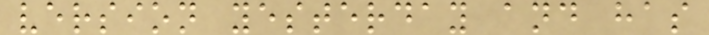version yesterday and has
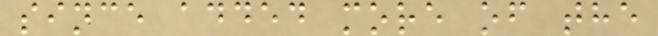since added more of the
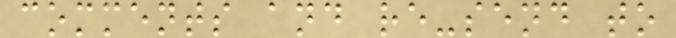comments and re-send to
